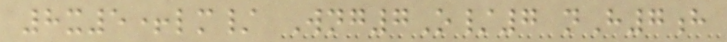8x5+lm/ Wng7O/7 nH7h
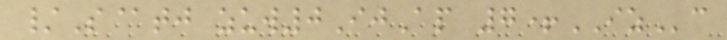/S@tj zuw0IjAp 7+IZc
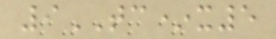9TC*x5
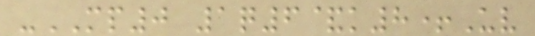-MP0 1q6&k8+Uv
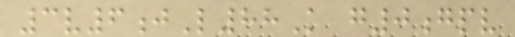3v6jL88K g0gpv
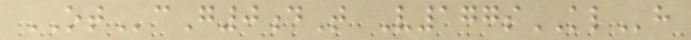OTcG0dT V177sKLh
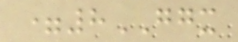=8GGX
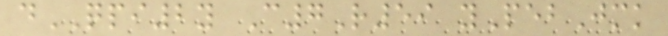dQPI2y C7R59 yPebJmk
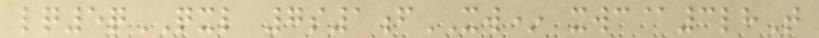lq5qQXL 7s1fXW* xwc@3lhT
